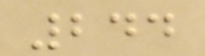244
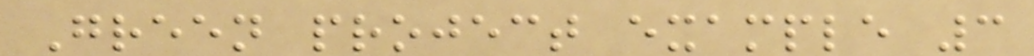Green project example 3
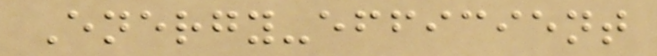Energy-efficient
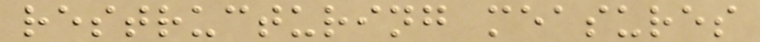restructuring measures
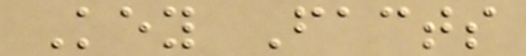Key Facts
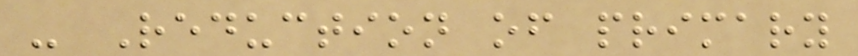- Reduction of primary
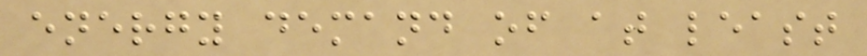energy demand of at least
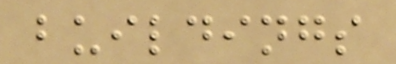buildings
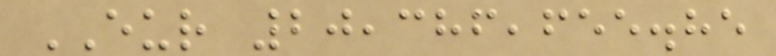EUR 20,386,655.85
